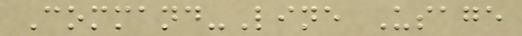Command-Line Usage
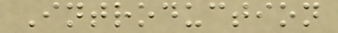Introduction
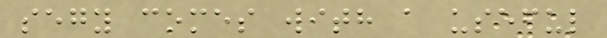segy comes with a useful
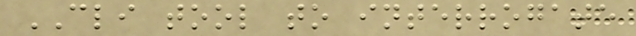CLI tool to interrogate
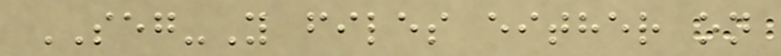SEG-Y files either on
